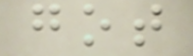got
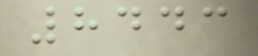8443
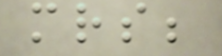mrs;
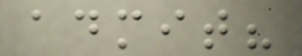admit?
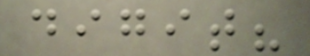digit?
